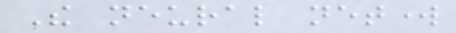The neural network
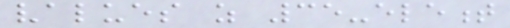values as 35-element
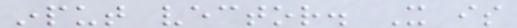input vector. It is
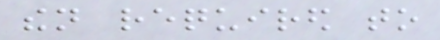then required to
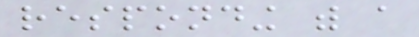responding with a
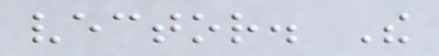vector. The
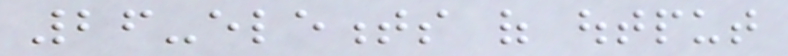26-elements of output
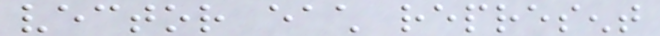vector each represent
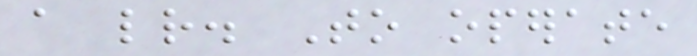a letter. To operate
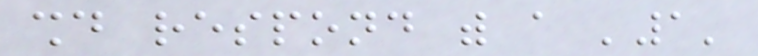should respond with a '1'
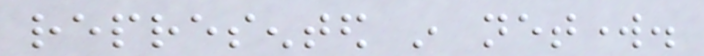represented in network.
